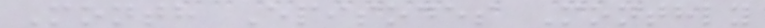Month Episodes Monthly
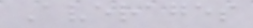Averages
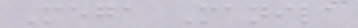Mega Manila
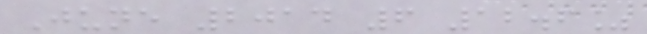June 2014 6 12.6%
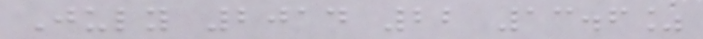July 2014 22 13.6%
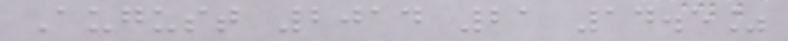August 2014 21 14.5%
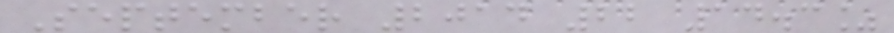September 2014 22 14.3%
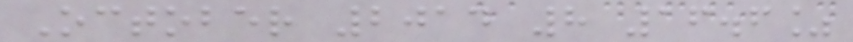October 2014 8 16.6%
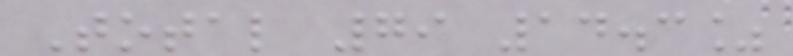Total 79 14.3%
